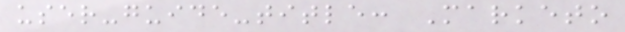user-guide-title: Marketo
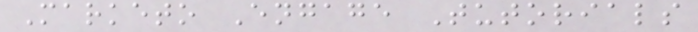Marketo Engage Tutorials
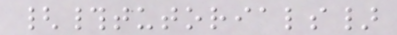{#tutorials}
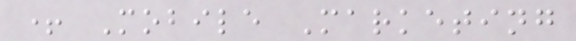+ Mobile Marketing
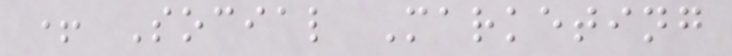+ Social Marketing
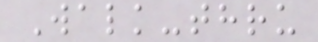Walk-thru
